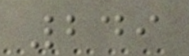249
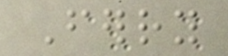Ferry
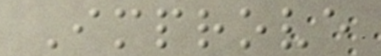Improve
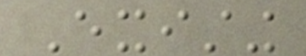Existing
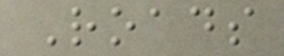Roads
